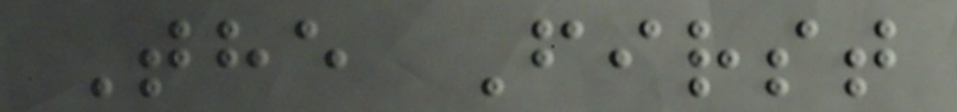The First
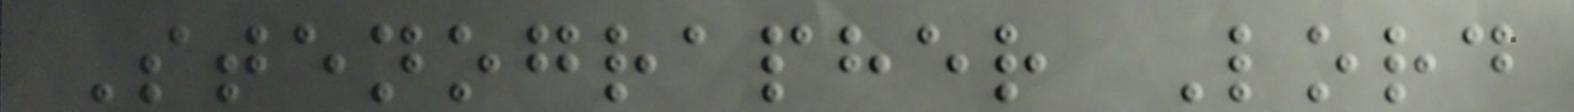Stenographer Lord
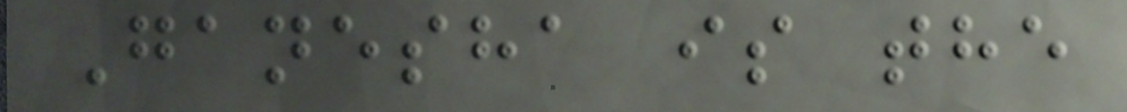Ganesha is the
